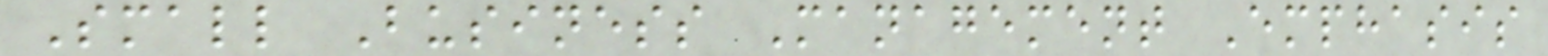Small Business Management Emphasis
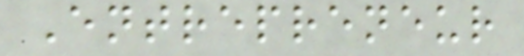Entrepreneur
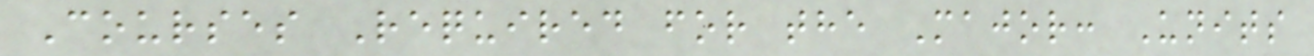Courses Required for the Major: Units
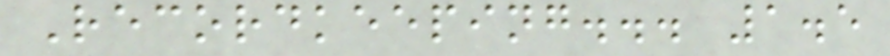Recordkeeping... 1.5
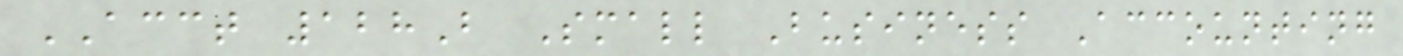ACCT 128B Small Business Accounting
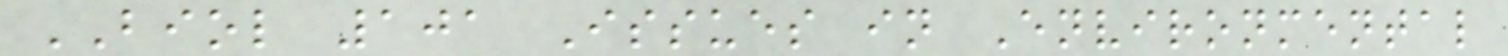BIOL 101 Issues in Environmental
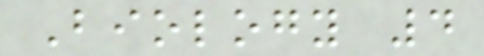Biology 4
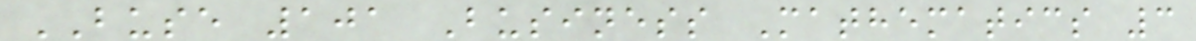BUSE 101 Business Mathematics 3
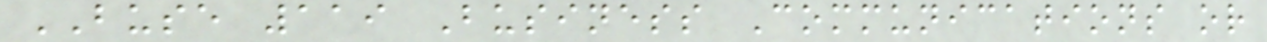BUSE 119 Business Communications or
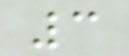3
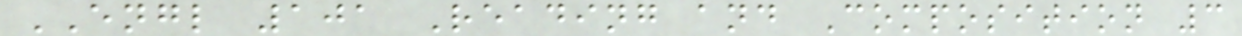ENGL 101 Reading and Composition 3
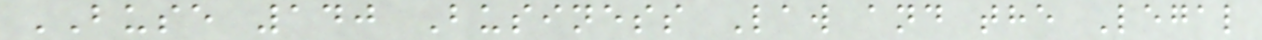BUSE 140 Business Law and the Legal
